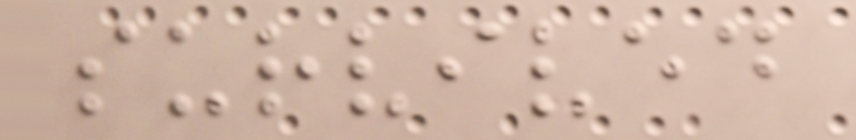survived
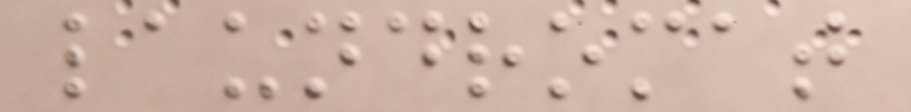laundromat
